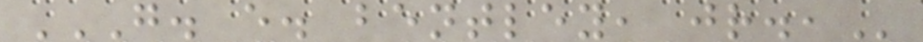G. E. BENTLEY, JR.,
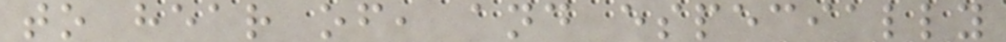to hear of, and especially
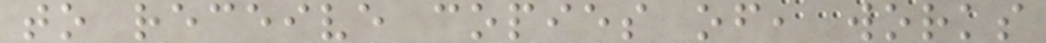to receive copies of, works
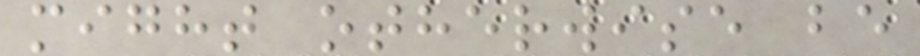might otherwise be
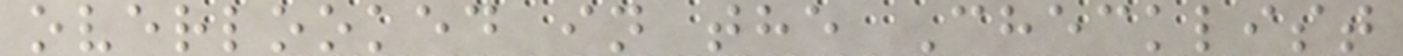overlooked in the Checklist
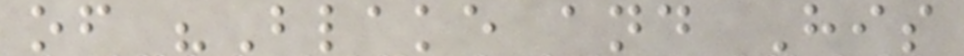of "Blake and His
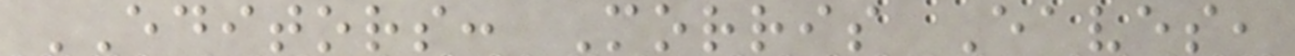EDITORS: Morris Eaves,
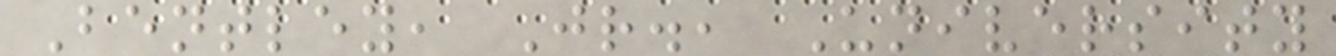Bentley, Jr., University
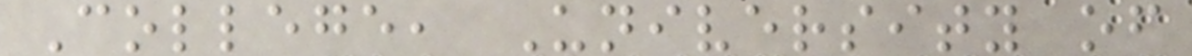College, University of
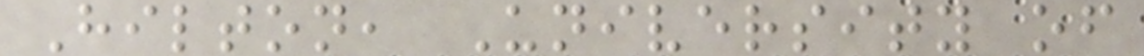Hilton, University of
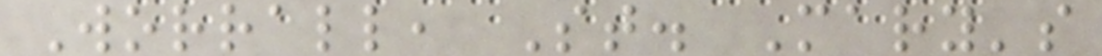Worrall, St. Mary's
